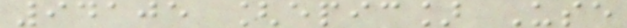94105 [epic] Use
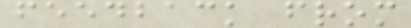feedback from
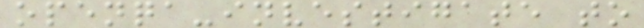openqa-investigate to
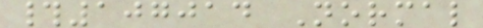#107014 Normal
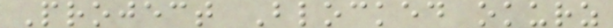Project Blocked okurz
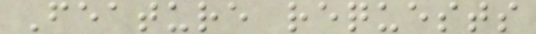Feature requests
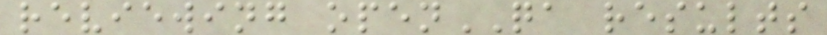reviewing openQA results
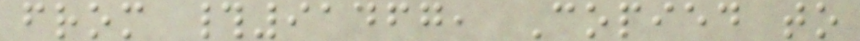from #91467, Copied to
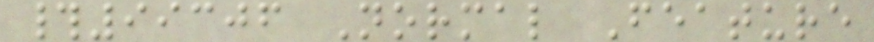#99306 Normal Feature
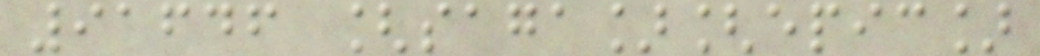91646 [saga][epic]
